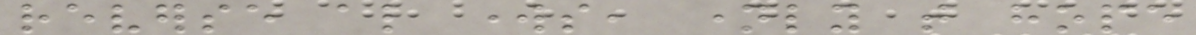reverse also works, namely that hope
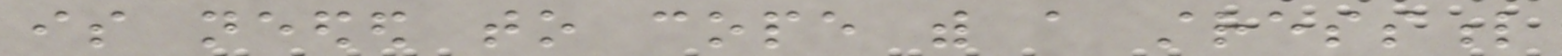is needed to cope with a stressful
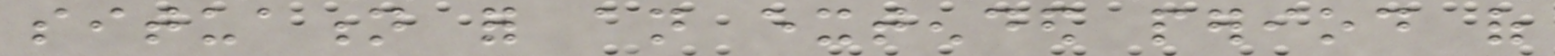situation for an extended period of
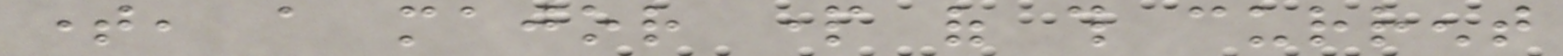time, a major part of this current
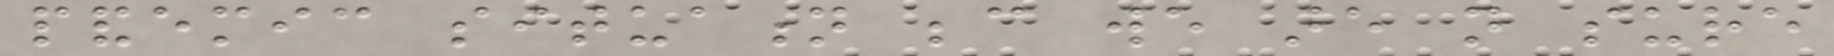pandemic situation because we are not sure
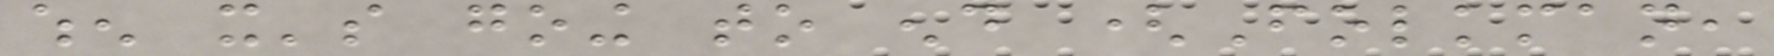when it's going to end (Folkman,
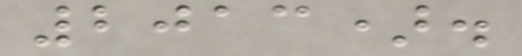2013).
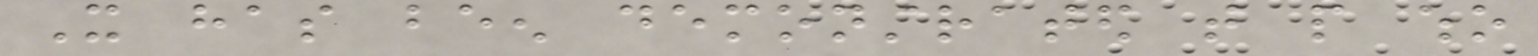It has been demonstrated that people who
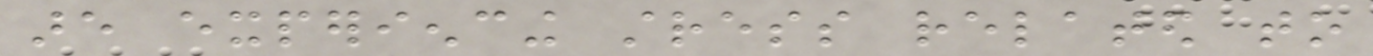are experiencing stress related to
